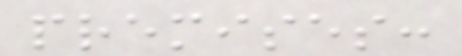premises:
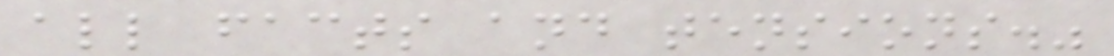all facts and tensions."
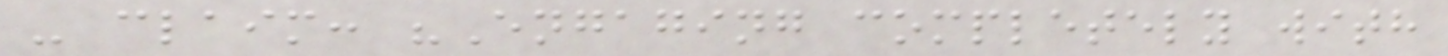- claim: "Engaging completely with
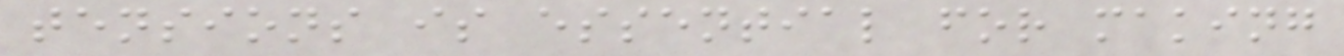tensions is essential for making
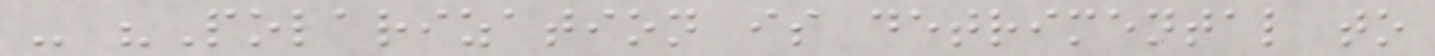- "Polarization is detrimental to
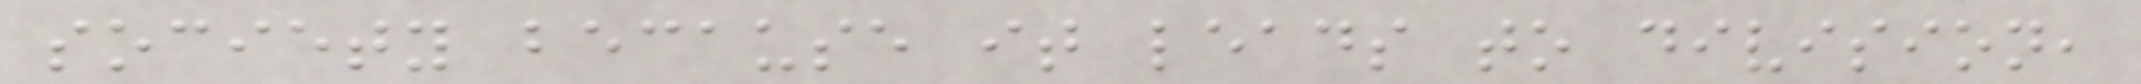society because it leads to division,
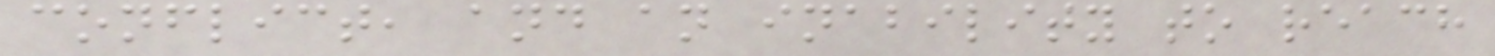conflict, and an inability to reach
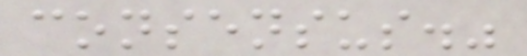consensus."
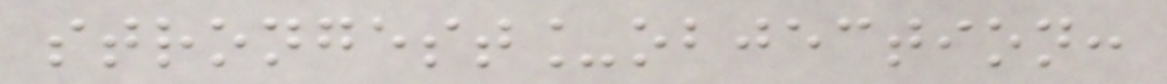strongest_objection:
